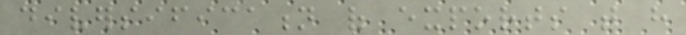diversification of exports that have
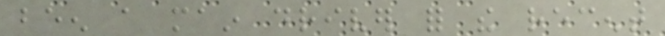been a main driver for the recent
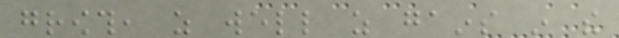growth, as well as gains in the
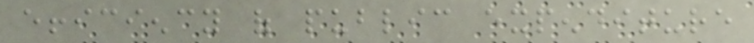efficiency of public expenditure
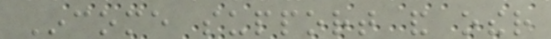Income support and other
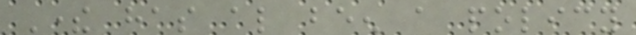There has also been a policy
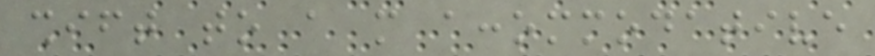shift to a more accommodative
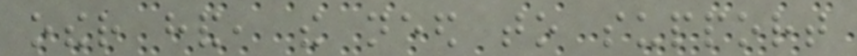other hand, the need to support
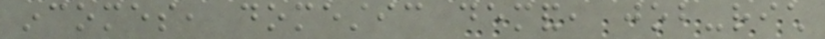incomes, domestic demand, job-rich
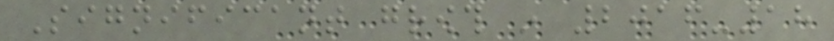Significant growth in 2016-18
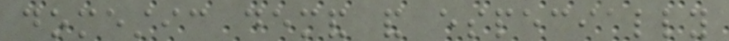domestic demand and especially
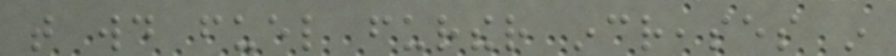that would fuel further increases in
